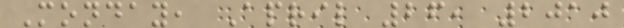Monday, April 26, 2010
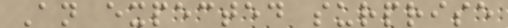An expected surprise
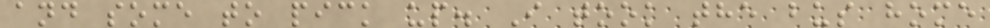and some to pick up. I took the bus home
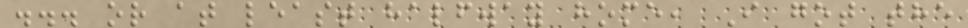... or at least halfway home, I got the
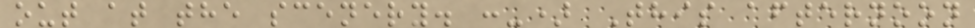out at the scenery. :-) This afternoon
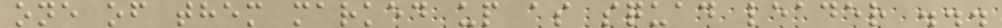one of them marked up as squad leader ...
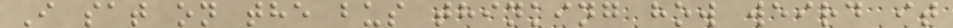I sat on the bus thinking how weird it
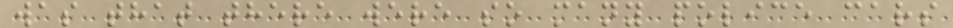was that there were so many police cars
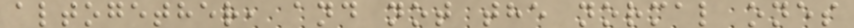altogether, and not the normal ones
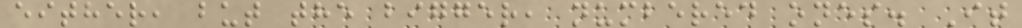either, but the bigger, numbered ones. It
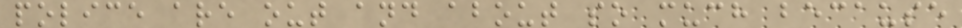police are out and about so much because
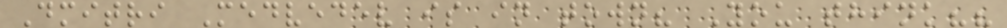Dmitri Medvedev is in town? You think??
